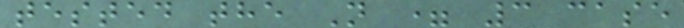tested the N = 3 case
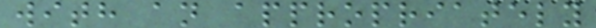with an appropriately
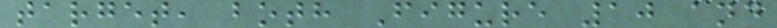target, both Figure 10 and
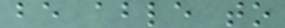be able to
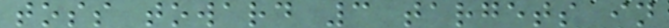toss toward 3 targets in
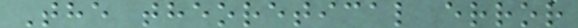The theoretical error
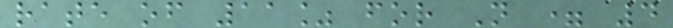rate of 11% for N = 4
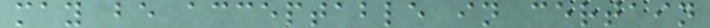may be acceptable in certain
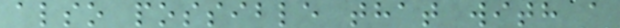also possible that with a
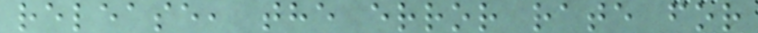release, the error rate for
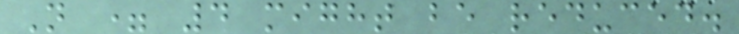N = 4 might be reduced.
